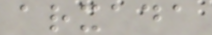arxada
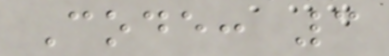Code: 3
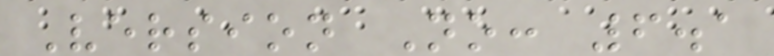Version No: 6.1
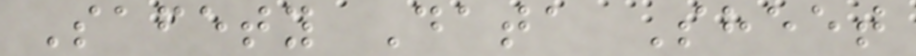Safety Data Sheet
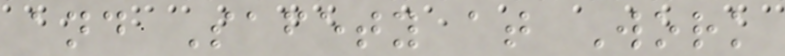and Safety at Work
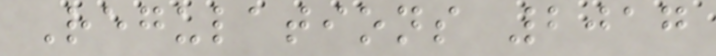Regulations 2017
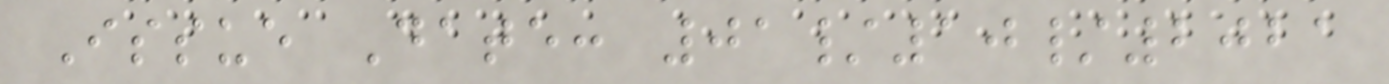Issue Date: 01/10/2021
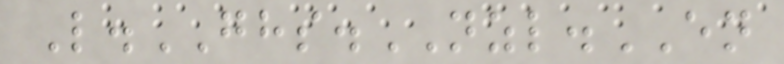L.GHS.NZL.EN
